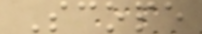Scope
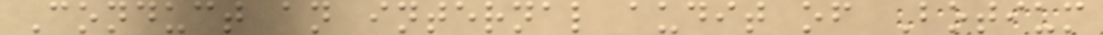Conduct an internal audit of Botium
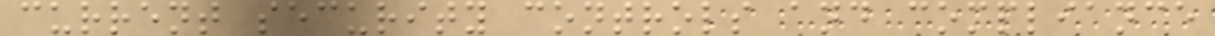current security controls and compliance
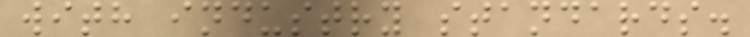with industry standards.
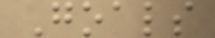Goals
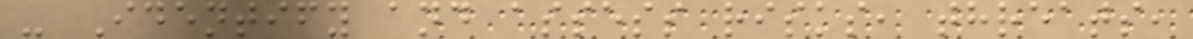- Identify and assess risks, threats,
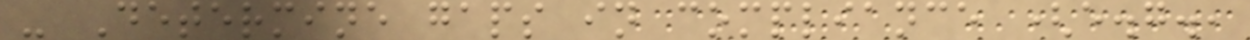- Determine gaps in compliance (e.g.,
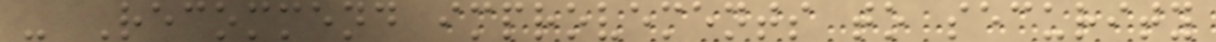- Recommend improvements to security
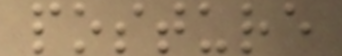posture
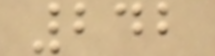242
